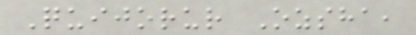Quijorur Ozsha,
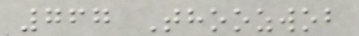767 Thoozwob
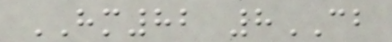HM82 8CB
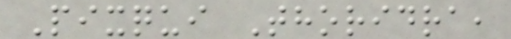Pixqui Thoridra,
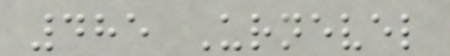485 Urnevel
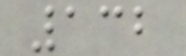132
